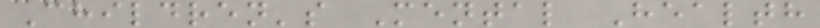Children's Mental Health
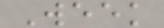Week
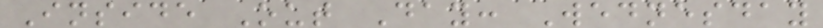Inside Out Day: Wednesday
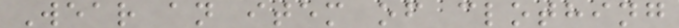Wear an item of clothing
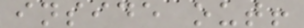inside out!
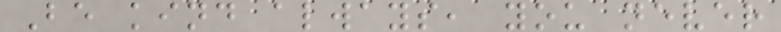Be kind always, you never
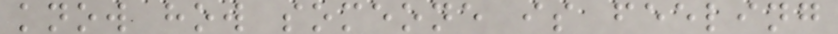know how someone is feeling
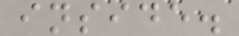inside.
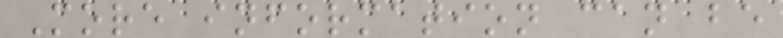More information can be
